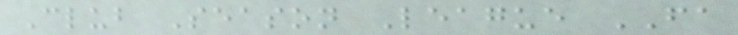Club Season League FA
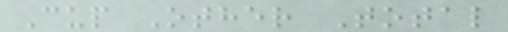Cup Other Total
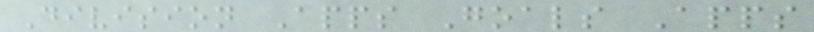Division Apps Goals Apps
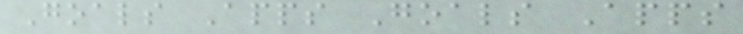Goals Apps Goals Apps
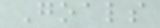Goals
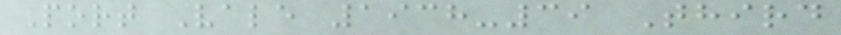Port Vale 1938-39 Third
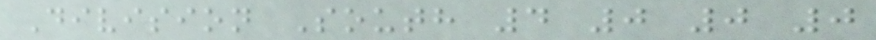Division South 4 0 0 0
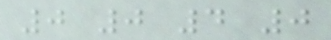0 0 4 0
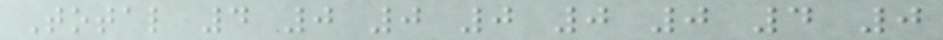Total 4 0 0 0 0 0 4 0
